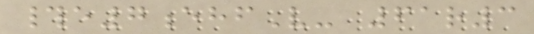#e7ehfV- 61r3
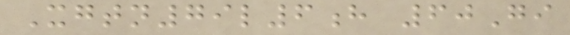Xgtn79l6h 60Gi
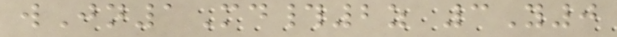wJn1Md#2z 3Y0
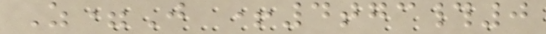Z=J +4tgc#0
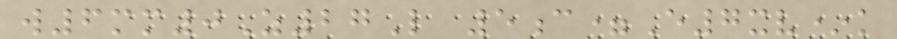w6mm0Z27L 5c=E7xv*k
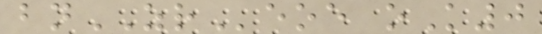bnZReoe oK0
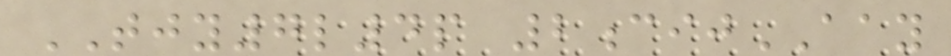TJY7l4p 2cijAAY
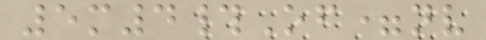5m4#Of=nv
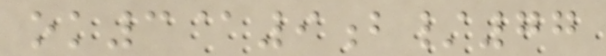ok3@9b/77
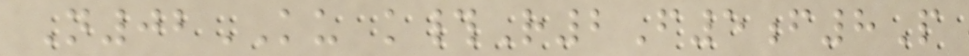N02KU k#R2F5f8P
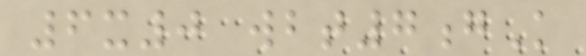6x0 wbt7gK
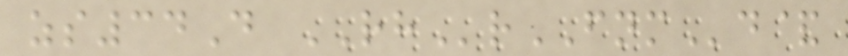zs34D RHrFNMd&
